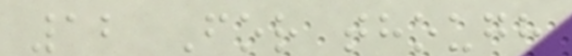12 For though
